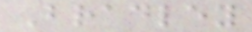Bradley
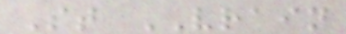St VRAIN
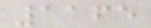1165
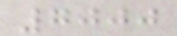7000
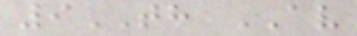9TH AV
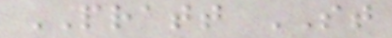PRATT ST
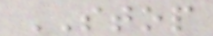STOP
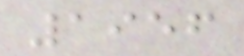1956
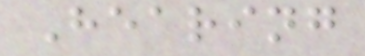Hearing
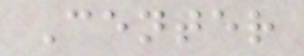Center
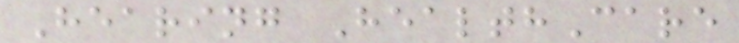Hearing HealthCare
